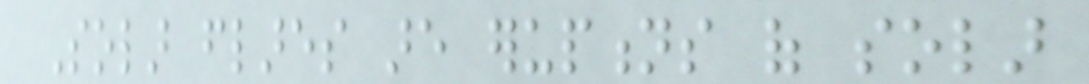Solar flares are eruptions of solar
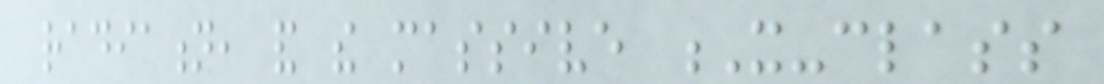radiation, and the massive X-class
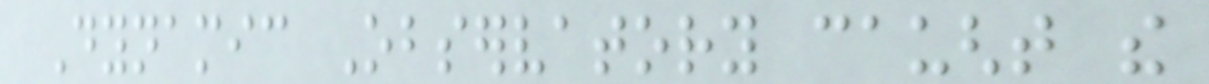Dynamic Observatory caught the
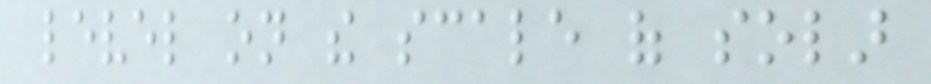level on the scale of solar
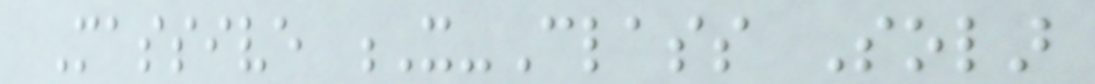Massive X-Class Solar
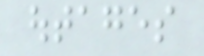outages
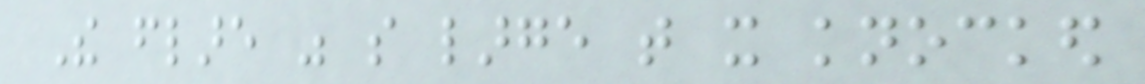The flare was so large that it knocked
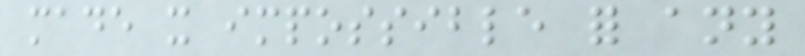made it impossible for any
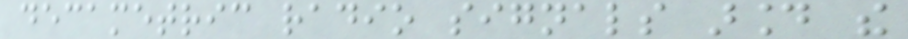decametric radio signals around the
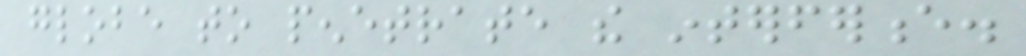globe to penetrate the interference.
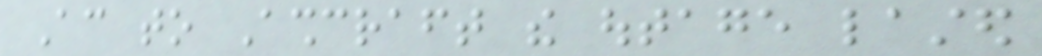According to Ashcraft the outage lasted
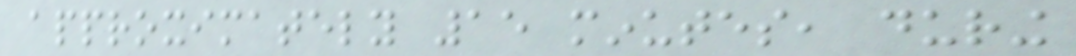approximately 15 minutes, during
